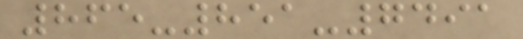865-851-7491
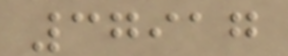37917
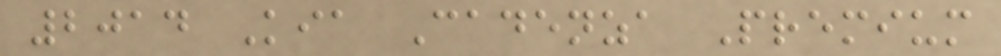2014 Kia Cadenza Premium
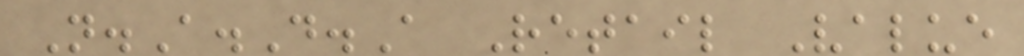N.A.D.A Retail Value
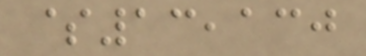$13,130
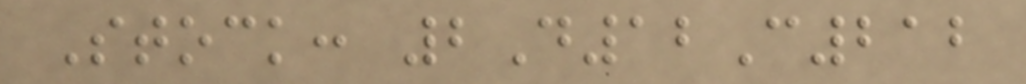Stock: 2D12C212
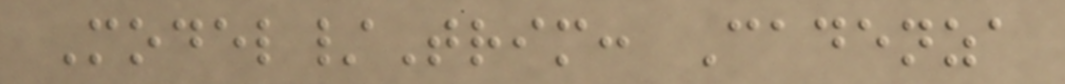Model/Trim: Cadenza
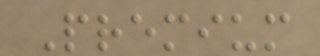Premium
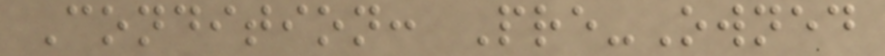Condition: Pre-Owned
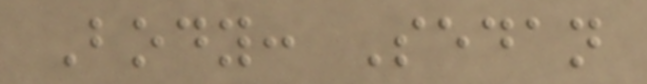Body: Sedan
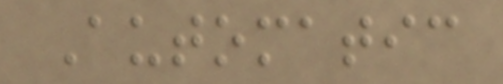Automatic
